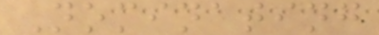Nominating
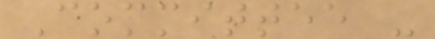Committee -
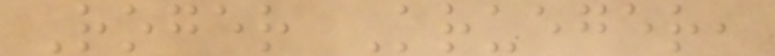Roger Krueger,
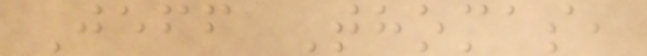Jeff Thomas,
